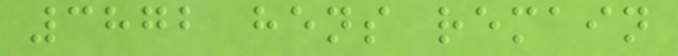3872 hens remain
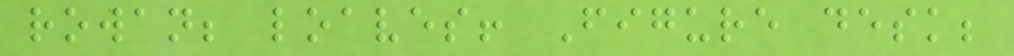rowan; loaves! Figure desk;
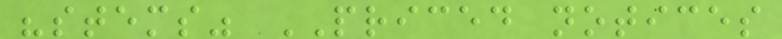"stems" PRICED notices
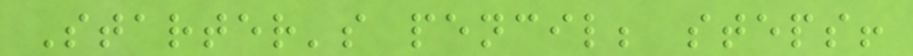Starter's pencil; steps!
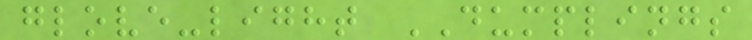glove-light DUMPLINGS
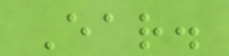Ear.
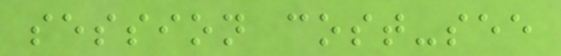session cost-see
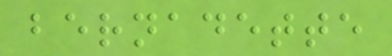bernadette
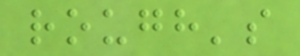rough's
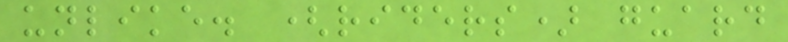unlike. (riders) guard
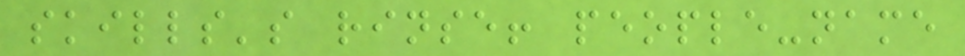skills's rinse! people-name
